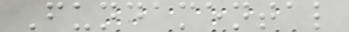Fundamental
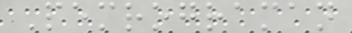Pemrograman
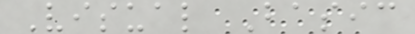Visual Basic
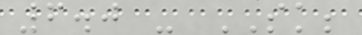6.0 - SK;
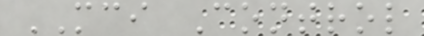MCI Control
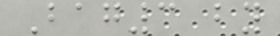Bag3 by
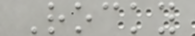Rocky
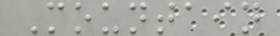Mountain
